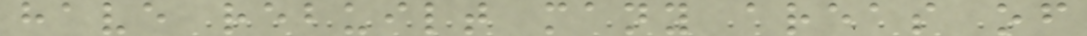have rebuilt many areas of
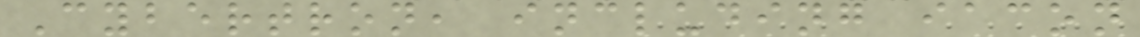Cybertron, including iacon
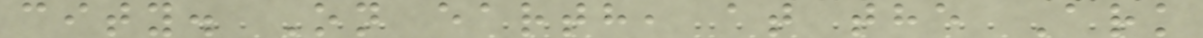city. On earth, at the Ark
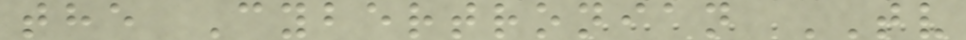the Cybertronian TV
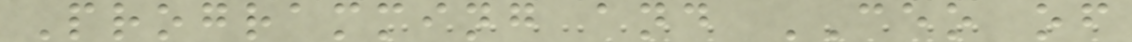Programming and CEO of
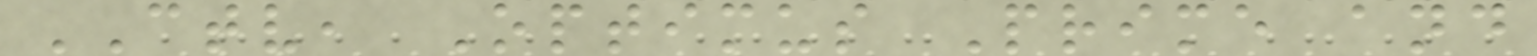CTV, Optimus Prime and
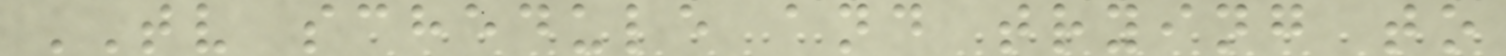TV schedule and trying to
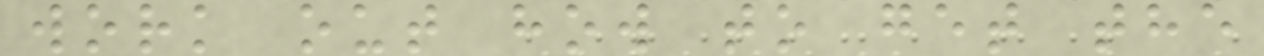work out how to get the
